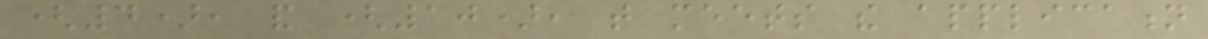(4), and (10), that meets the application
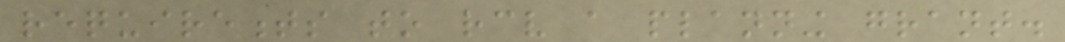requirements to receive a planning grant.
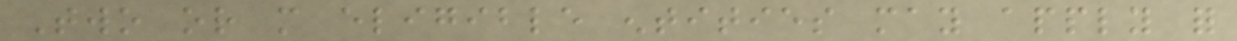Two or more eligible entities may apply for
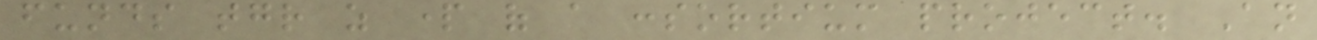funds together as part of a consortium project. An
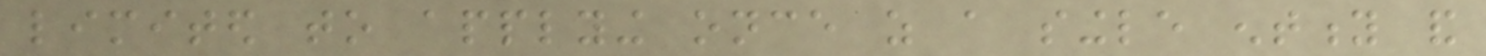limited to applying once as a single entity and
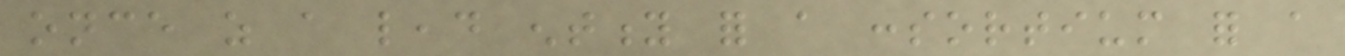once as a lead entity for a consortium for a
